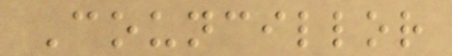Councillor
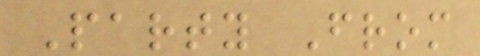Party From
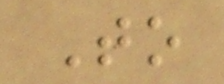To
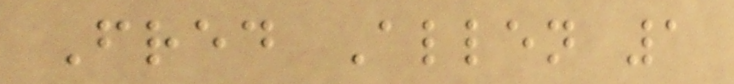Fred Allen 1
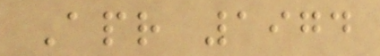Apr 1974
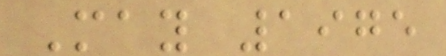May 1975
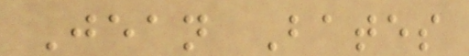Jean Bates
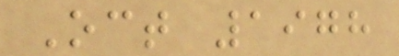Oct 1978
